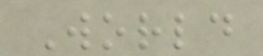World
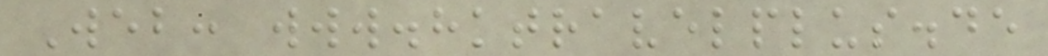Web: www.hktravelplus.de
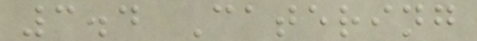3.4 Catering
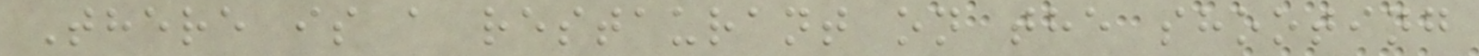There is a restaurant on the shooting
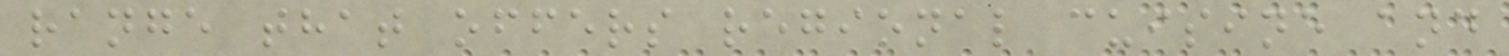range that offers regional cuisine and
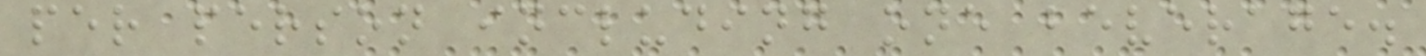per person including one beverage.
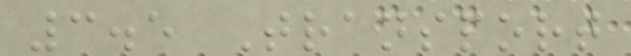3.5 Transport
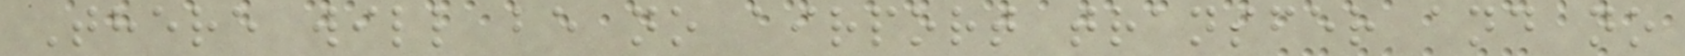There will be no airport transfer and no
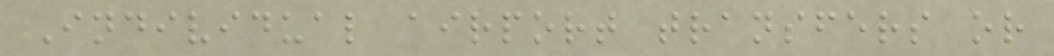Individual airport transfers or
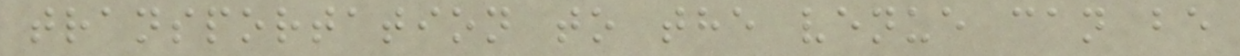transportation to the venue can be
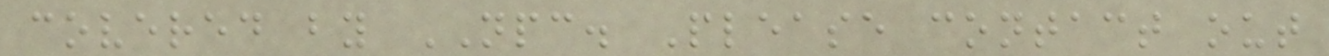covered by NPC. Please contact out
